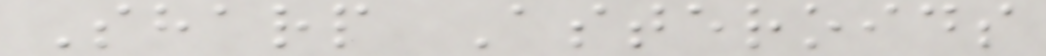Sharp Asteroids
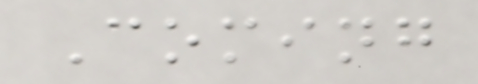Coming
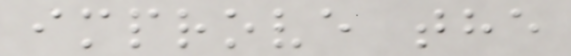improve the
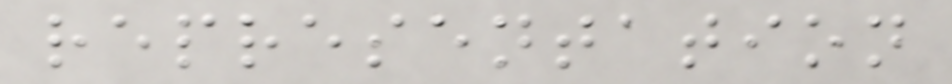representation
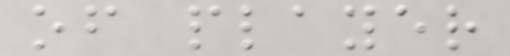of player
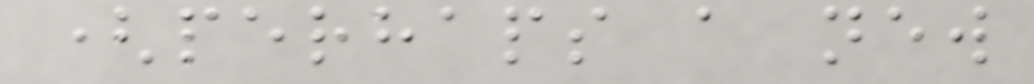(perhaps a new
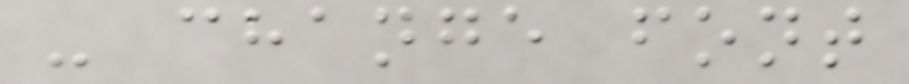- change font
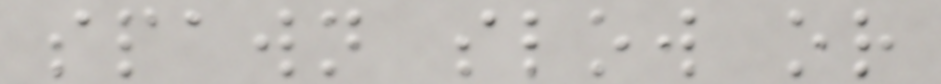spawn slow or
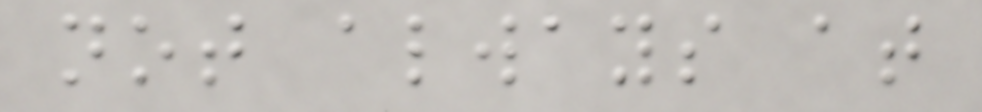not always at
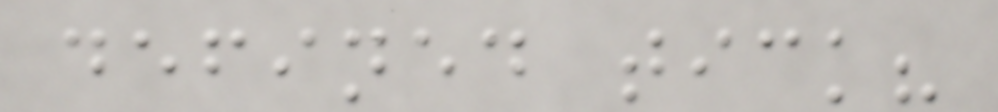defined tick?
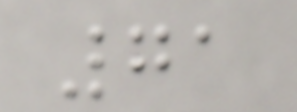71
